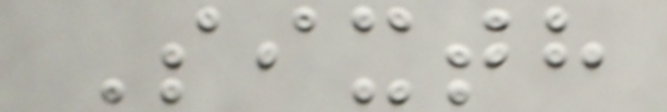Sixth
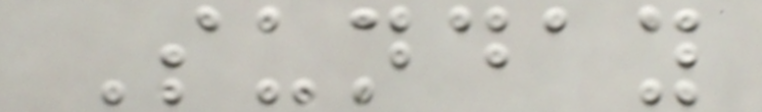Sunday
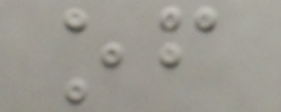of
